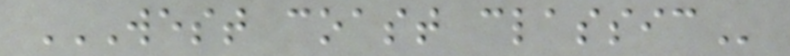WEST COAST CLASSIC
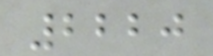2220
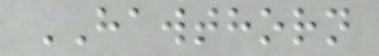HAWTHORN
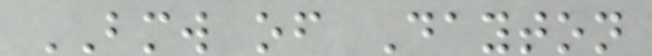BMW of Dayton
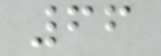66
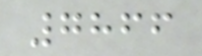7866
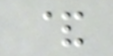&
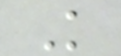K
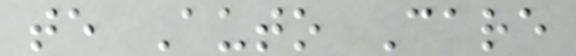te Auto Care
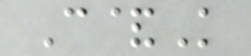C&K
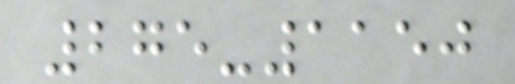275-1150
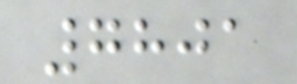7801
